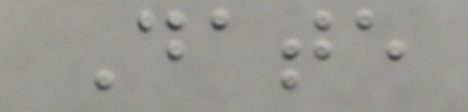Date
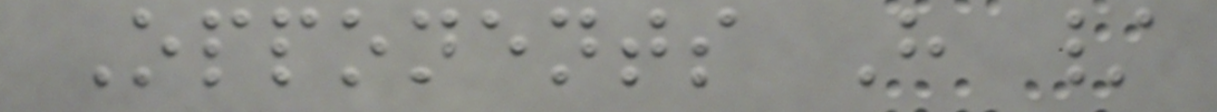Opponents H /
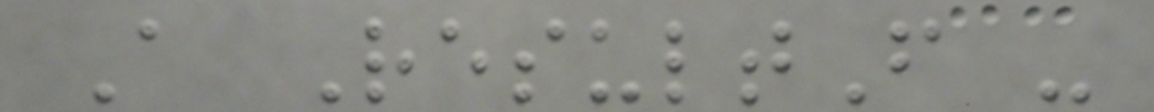A ResultF -
